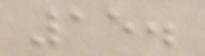15.
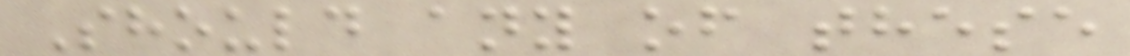Should any of these
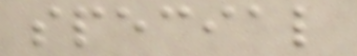special
